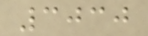3030
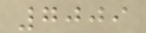7009
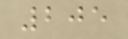205
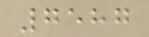7587
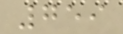759
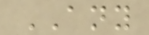ANY
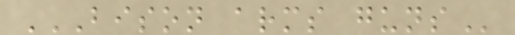BISON ARMS GUNS
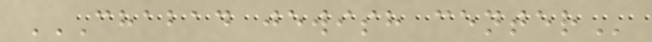CHABAD JEWISH CENTER
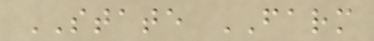STATE FARM
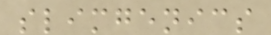slimgenics
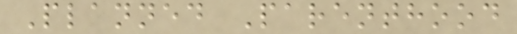Planned Parenthood
